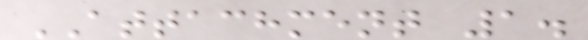ATTACHMENT 1.
